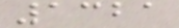1321
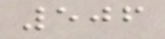506
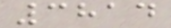3814
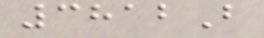3812B
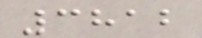3812
